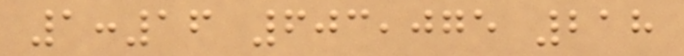1:16 603,075 218
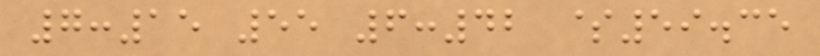7:15 55 6:42 $59.35
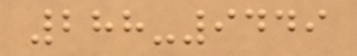288-9449
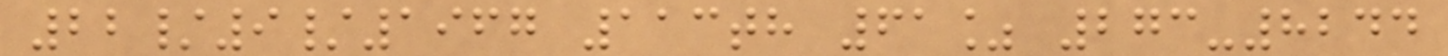22/9/1967 113th 61% 273-8244
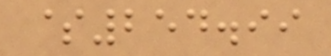$254.99
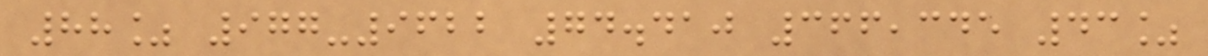88% 977-9622 74.410 366,345 43%
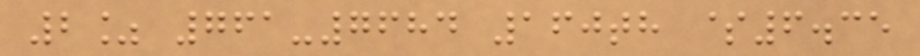2% 761-7684 160th $6.35
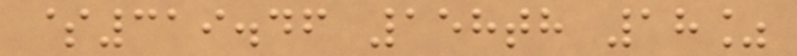$319.46 158th 18%
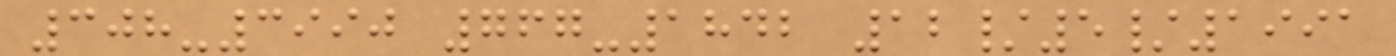308-3990 767-1842 12/5/1991
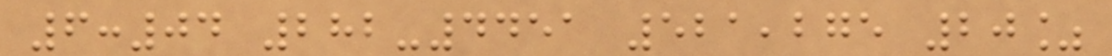6:04 282-4451 521,275 20%
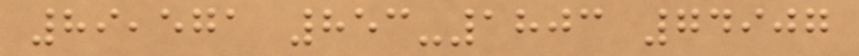89,571 853-1803 74907
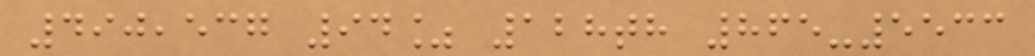490,537 94% 128th 865-5533
